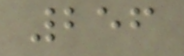256
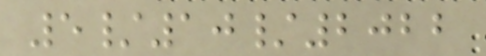5/10/2022
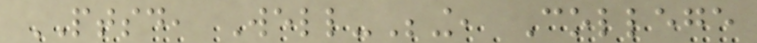PTSD, Well-Being, College
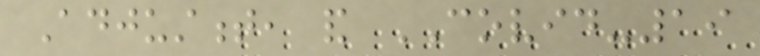Adjustment, and COVID-19
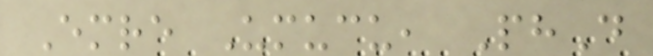Emre Umucu, PhD
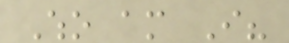Who am I?
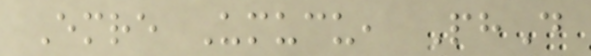Emre Umucu, PhD
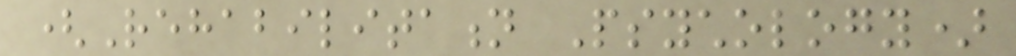(Rehabilitation Psychology)
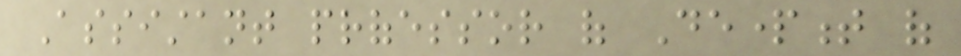Assistant professor of Department of
